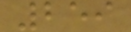259
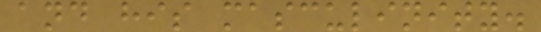and his masculinity.
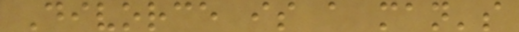Divorce is a man's
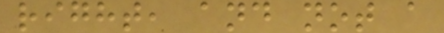right, and not a
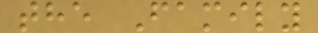the Family
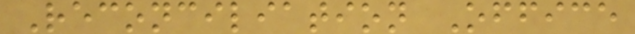Reconciliation Office
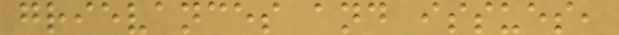grievances and issues,
